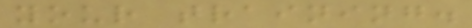your training.
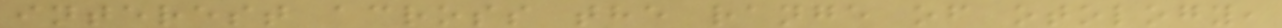interest across the range of otology,
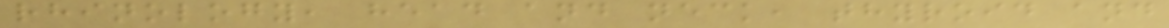rhinology, head and neck, thyroid and
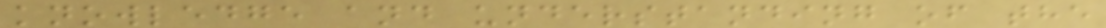knowledge and understanding of the
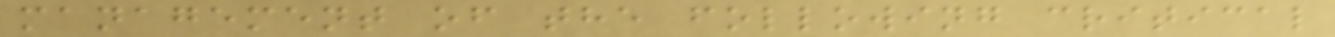management of the following critical
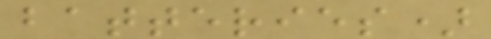batteries)
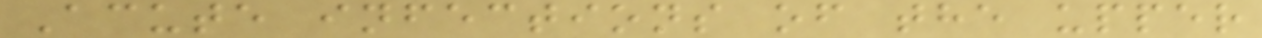Acute infections of the upper
